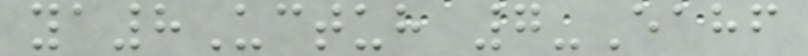ya8Uctuh 7-Eahf
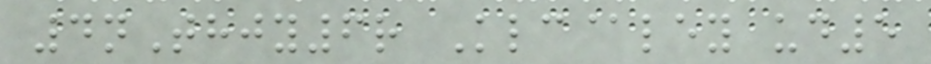4nThjy6r Klc@ley ud5
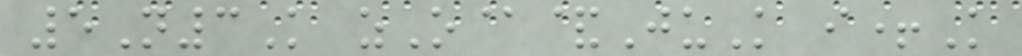5N3K zO@&JuK i+K
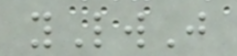yLwJ
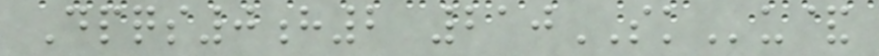Dpqs0h2 210SKu&
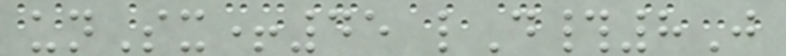unSx+45 lD#8J
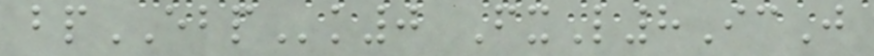bpEBPk0 FxL8IcJ
